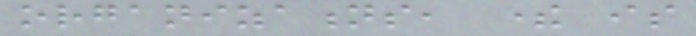organizations, there is
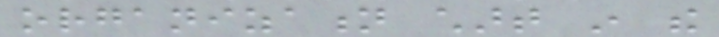organization chart in the
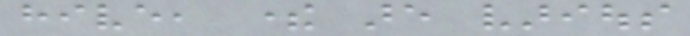hive, there are various
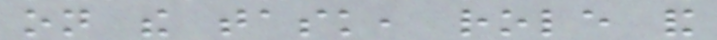on the task, role and
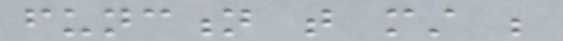function that must be
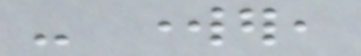- worker,
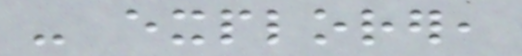- explorer,
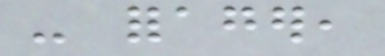- forager,
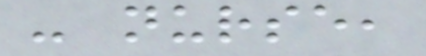- nurse,
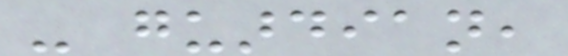- guardian,
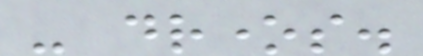- drones.
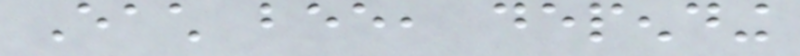Each bee, depending
